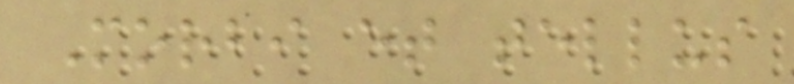Morbi et tellus
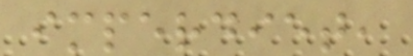imperdiet,
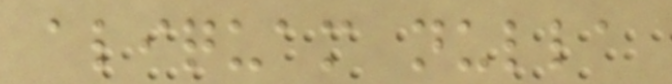aliquam nulla
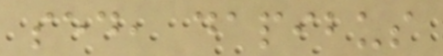sed, dapibus
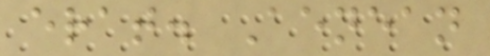erat. Aenean
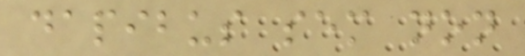dapibus sem non
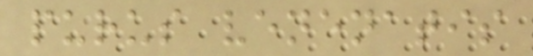purus venenatis
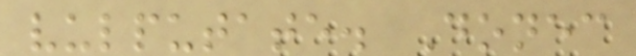vulputate. Donec
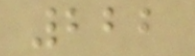222
